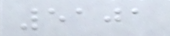5101
